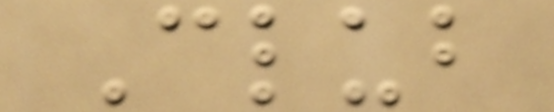Club
